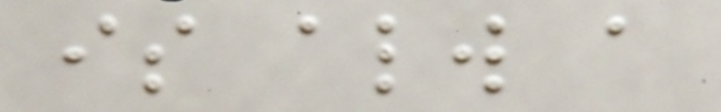is always a
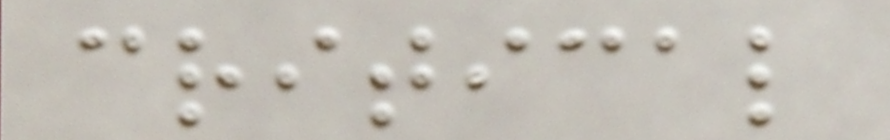critical
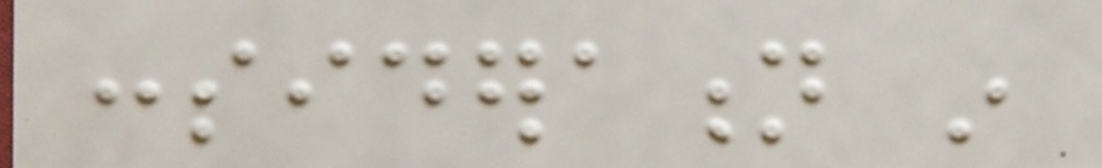consideration in
